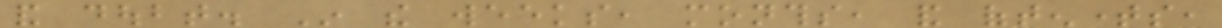and doubt. In the weeks, months, and oftentimes,
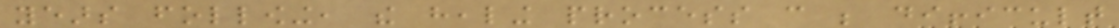years following, the healing process can be difficult
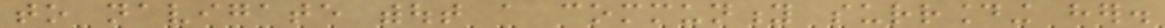to navigate without a community surrounding her.
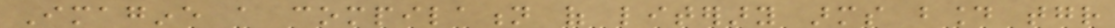Imagine a compilation of literary arms bound together
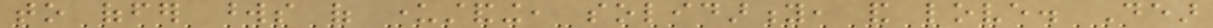to offer words of understanding, solidarity, and love. Dear
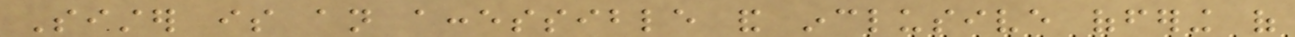Sister is an accessible and inclusive offering of
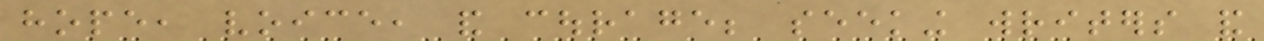hope, voice, and courage; seeking writers and
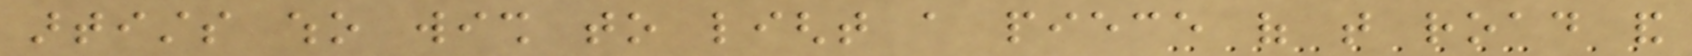artists who wish to light a piece of that road and
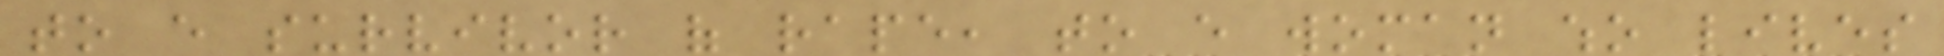to every survivor of rape, to every woman who lives
